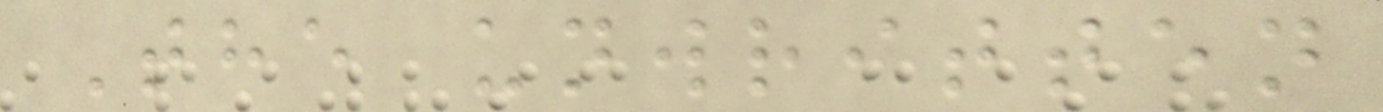The unwritten
